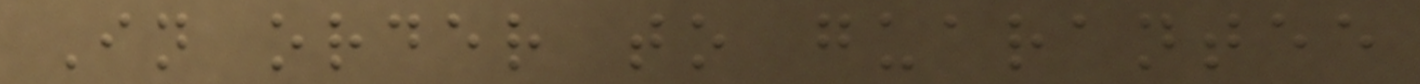In order to guarantee
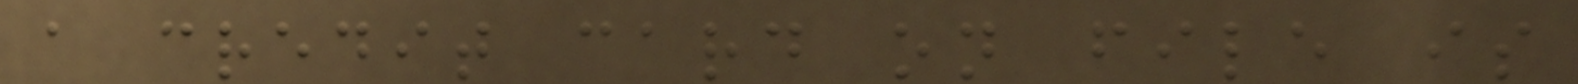a credit card on file is
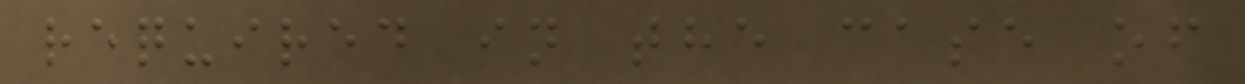required in the case of
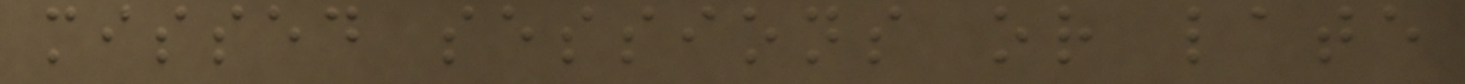missed sessions or late
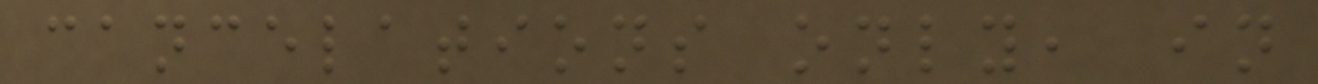cancelations only, in
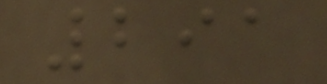291
